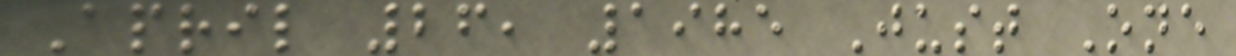April 26, 1985 Just One
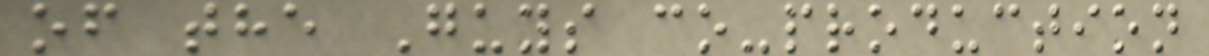of the Guys co-production
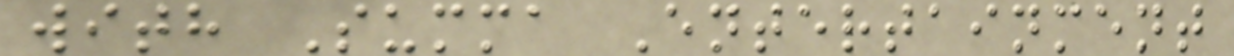with Summa Entertainment
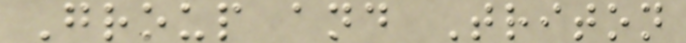Group and Triton
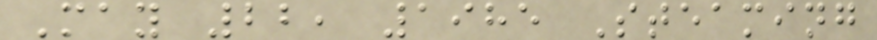May 22, 1985 Steaming
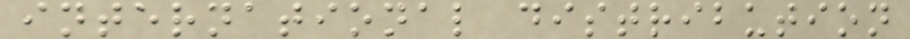international distribution
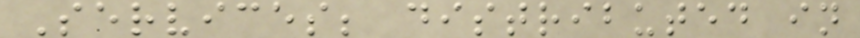Services; distributed in
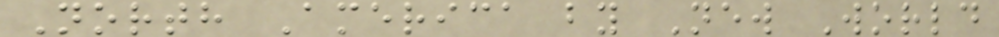North America by New World
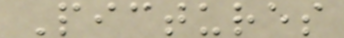Pictures
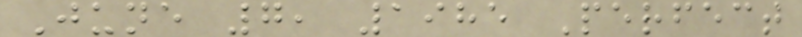June 7, 1985 Perfect
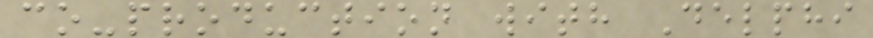co-production with Delphi
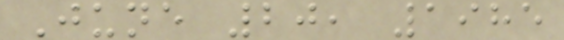June 20, 1985
